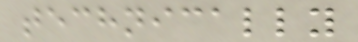technically
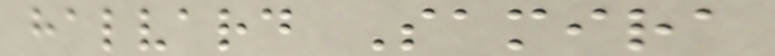halvard Samira
